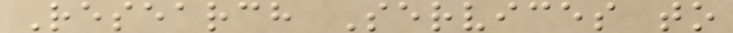Research Services to
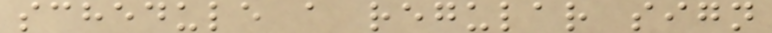schedule a regular sign
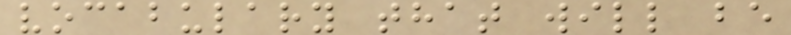vocabulary that will be
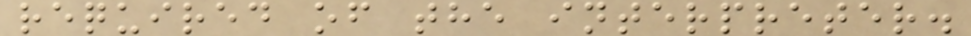required of the interpreter.
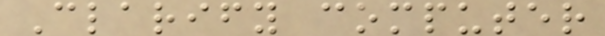Clarify computer
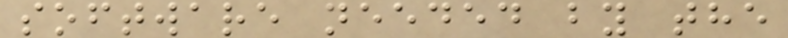software needed by the
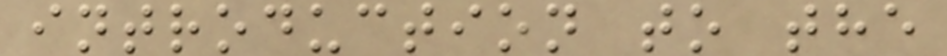introduction to the
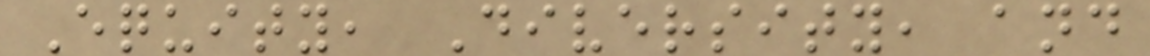Equity, Diversity, and
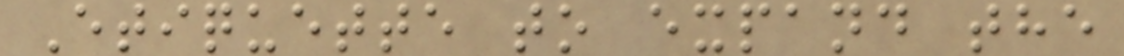Etiquette to expand the
